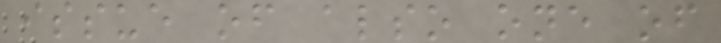issue of also one of
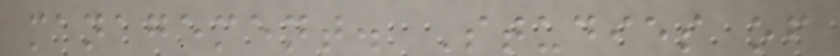management. Studies of
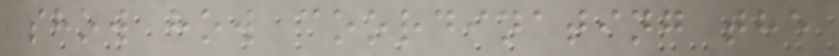show how coordinating the
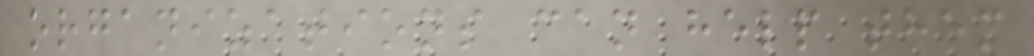organizations can help them
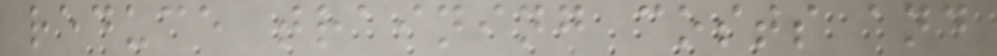reduce training costs and
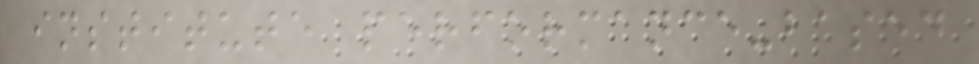institute performance-based
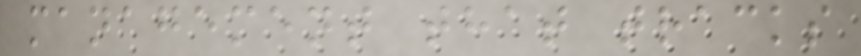management that tracks
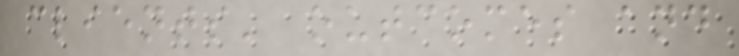clients' outcomes and
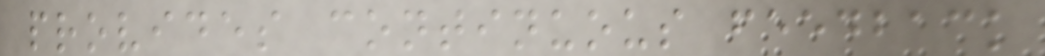provides continuous feedback
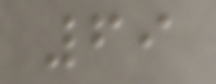69
